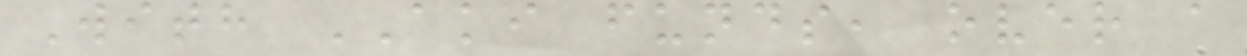With AKI funds, over a
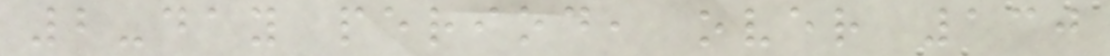2-day period, over 130
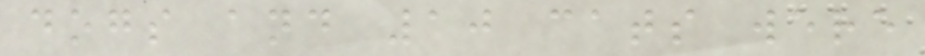dogs and 10 cats were
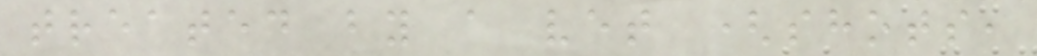treated by a vet (shots,
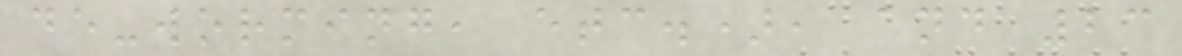de-worming, etc.), and 23
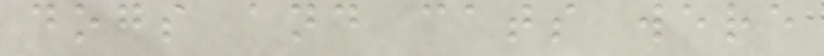dogs and cats were
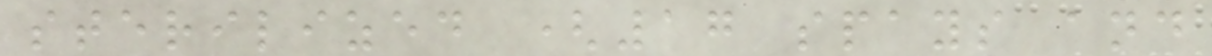sterilized (17 spays and
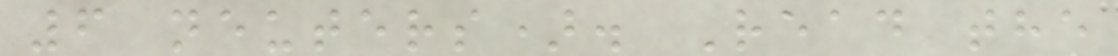6 neuters). Read the
